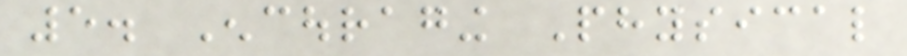5. Encouraging Physical
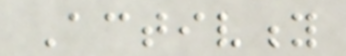Activity
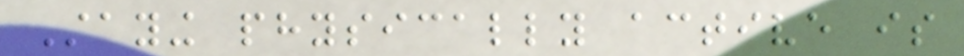Staying physically active is
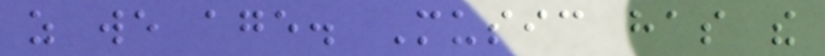as we age. Music has the
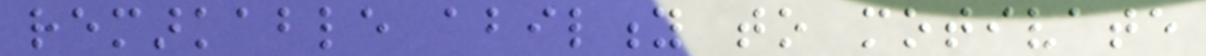remarkable ability to motivate
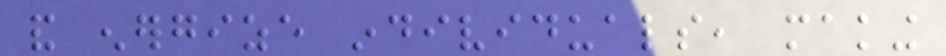and energize individuals, making
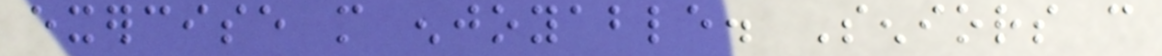exercise more enjoyable. Seniors can
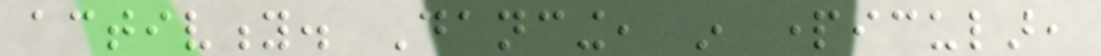activity. Dancing, in particular,
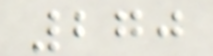270
